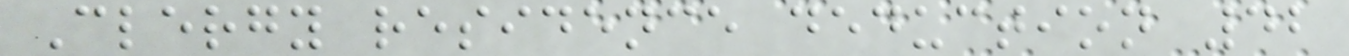Clergy residence deduction 42
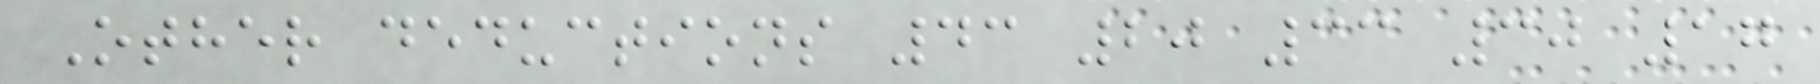Other deductions 43 20 33 30 17
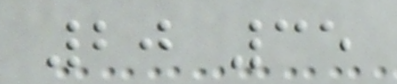20 35
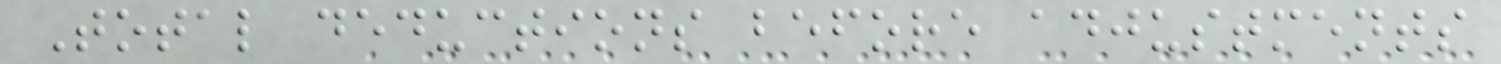Total deductions before adjustments
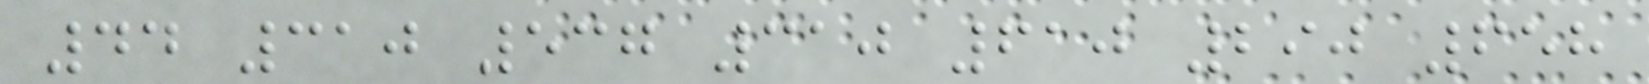44 310 537 310 610 290 658
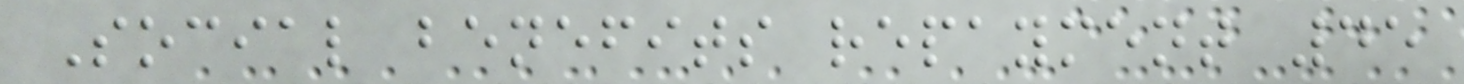Social benefits repayment 45
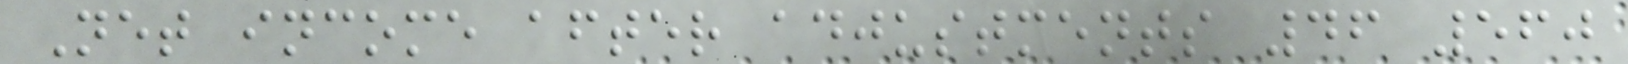Net income after adjustments 46 560
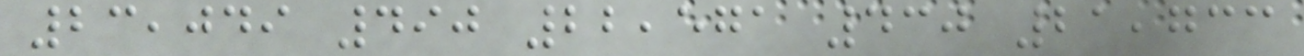23,049 490 22,571 430 21,733
